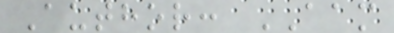Author: AAM
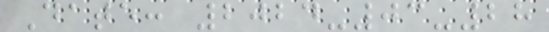Date: 2024-03-28
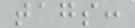tags:
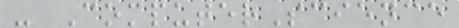- ComputerScience
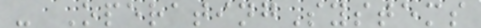- OperatingSystems
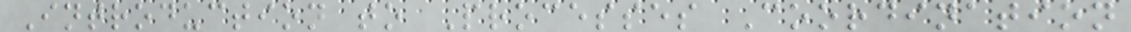Introduction to Processes Coordination
